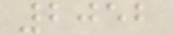2052
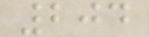204
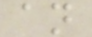an
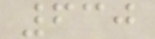630
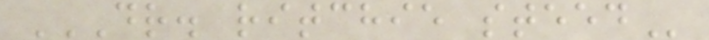DR. RITCHIE STEED
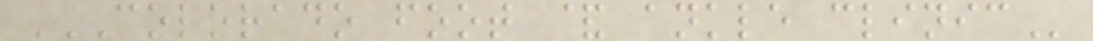COLORADO FOOT & ANKLE CLINIC
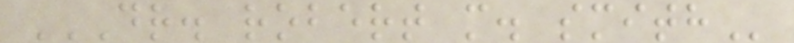DR. ROBERT M. SMITH
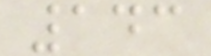143
